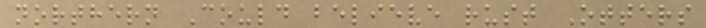northern Could believe rust Otters
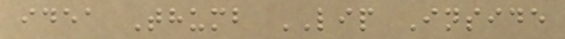idea Thumb LIP Inside
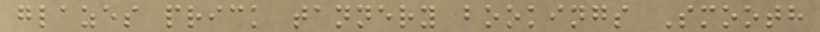glazes prick tannery bookings Smooth
